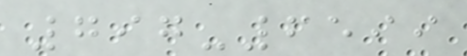797-6599
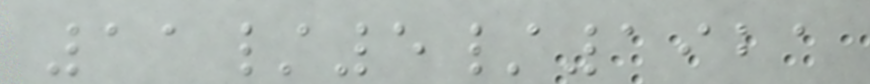11/5/1921
